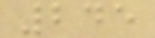245
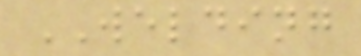WELDING
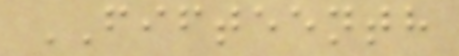FIFTEENTH
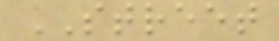STREET
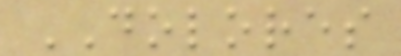DOLORES
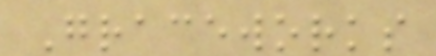Graceworks
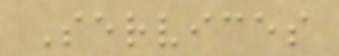Services
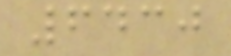6430
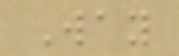Way
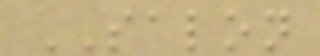SALON
